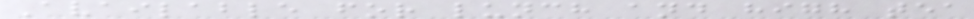Available for lunch and high tea
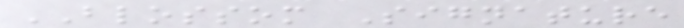BLOSSOM Signature
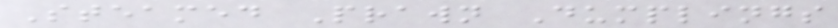Steamed Prawn Dumplings
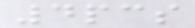4pcs
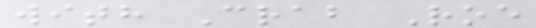with Crab Roe
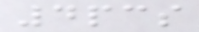4pcs
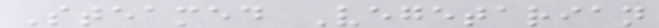Steamed Vegetarian
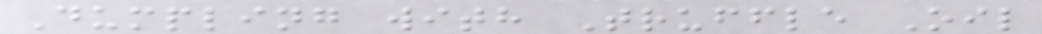Dumpling with Truffle Oil
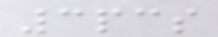3pcs
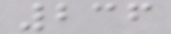236
